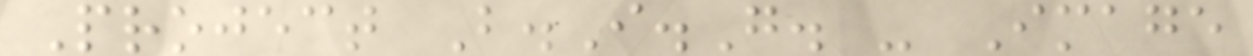Project B.I.G. - Image
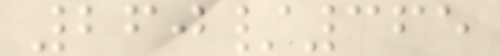260/365
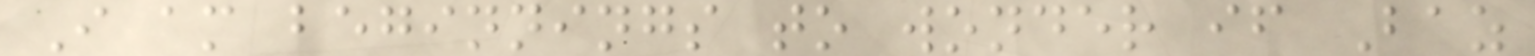I am beginnings to wonder if Baz
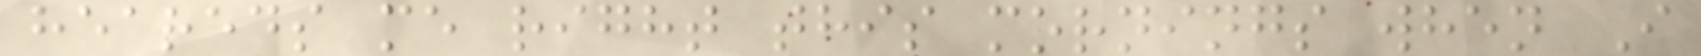heareds me right this mornings when I
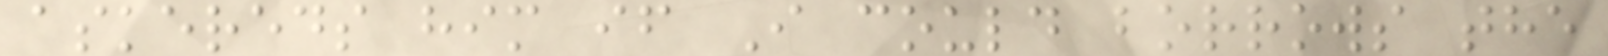askereds him if I could borrows the
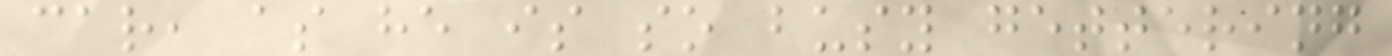car, as he is so busy gettering
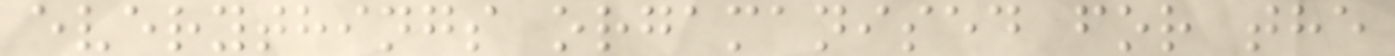everythings orgamanised for the
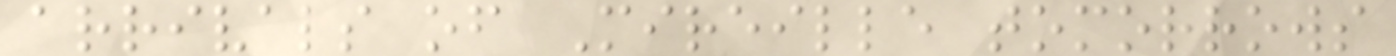arrivals of Mireille tomorrows
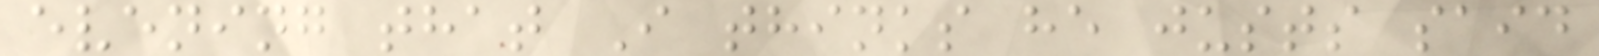evening that I thinks he justs said
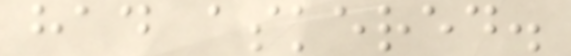had askered.
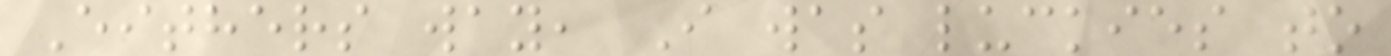Eithers way, I was luckies to
